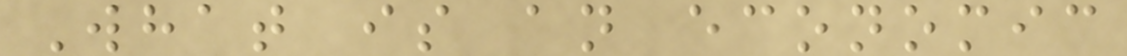What is an economic
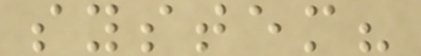system?
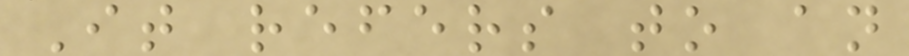It refers to an
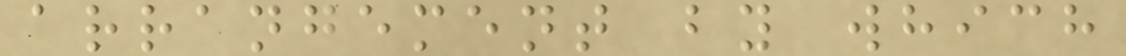arrangement by which
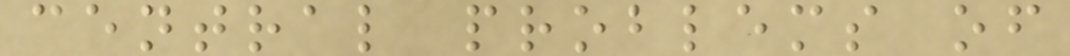central problems of
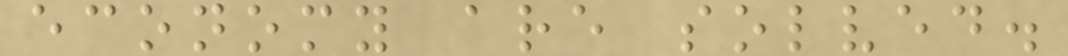economy are solved.
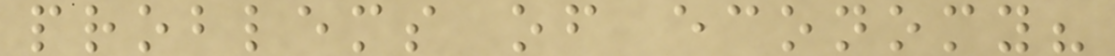problems of economy?
